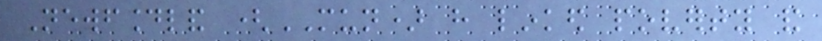Newfoundland (MUN) have linked poverty and
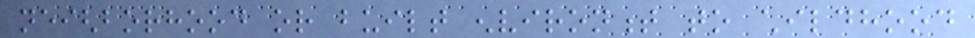neighborhood or built environment to childhood
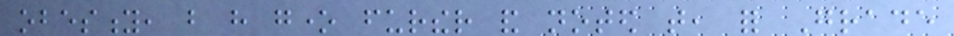obesity, but have gone further and noted that, for Grade
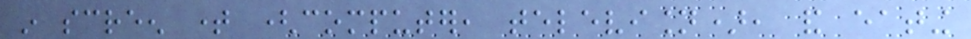in screen time (computer, television), and eating
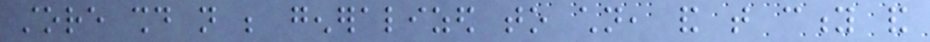store should not be generalized to children, and that city and
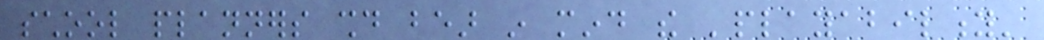school planners should bear in mind the 'playability'
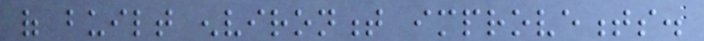of built environment improvements.
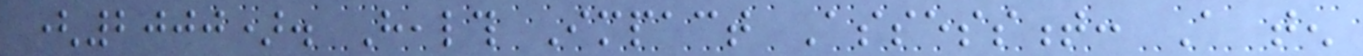(2000). Health Impact Assessment: A ten
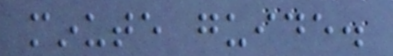minute guide.
